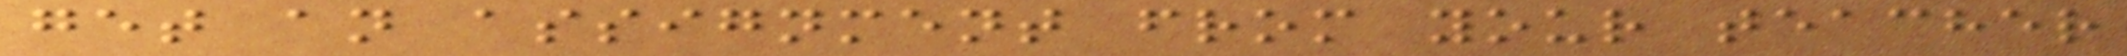get an assignment from your teacher
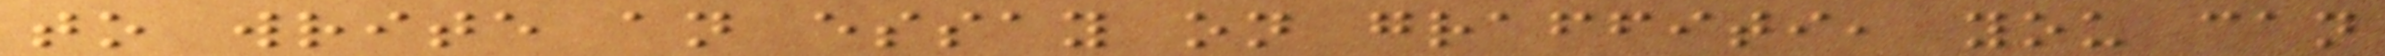to write an essay on graffiti, you can
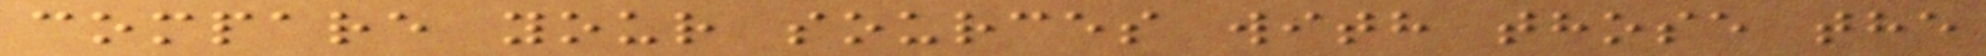compare your sources with those the
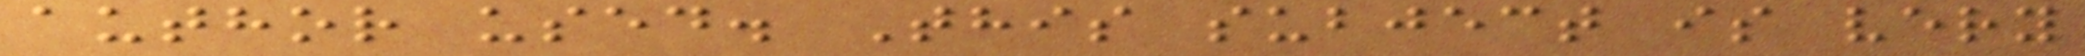author used. This subject is very
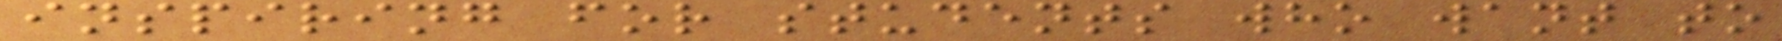inspiring for students who want to
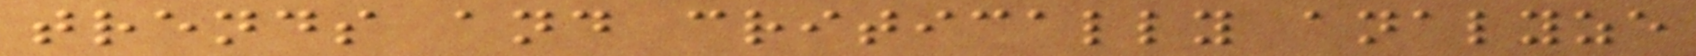trends and critically analyze
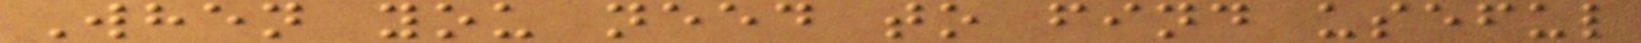When you need to find useful
